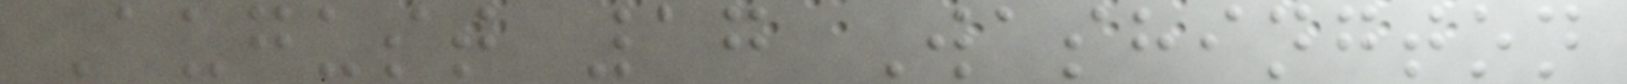August 17 Washington
